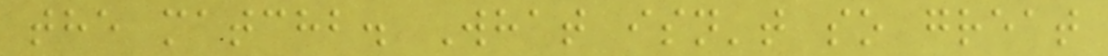the matchb. What isn't so great
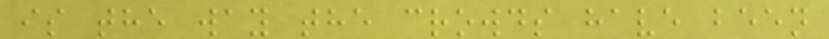is the way the crowds have been
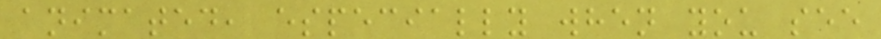animated, especially when you see
